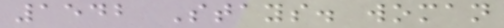1542 Stays. woman
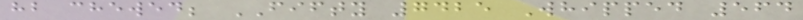hb chewed; FIFTY 7425 Whipped 564
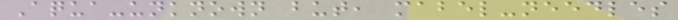Aqua-unknown but, mabel-needles
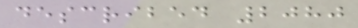described 2080
